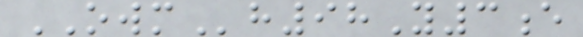OWMh98Y3e
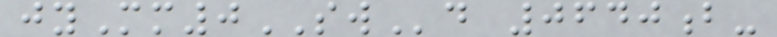jyMm0SWd 0640b-
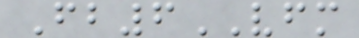Fb6VFM
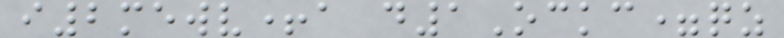i2mewv+a d1Ockc=qz
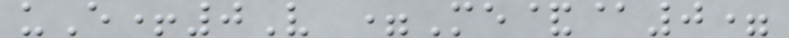uE+0V =Me&@0=
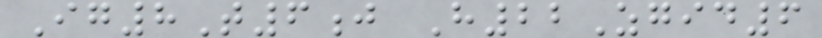Ig8T6j H22Zgid6
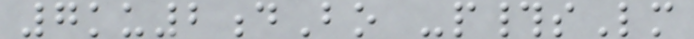7ku2dBo -p#sLm
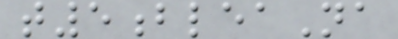t5bleaNa
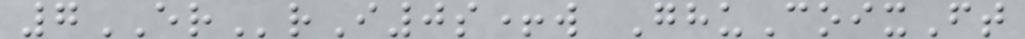7ERrI0s+w GhuCoixFt
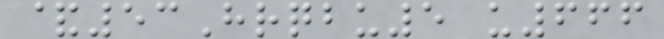&53Hrqbu5 u666
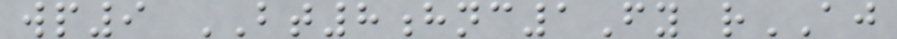wp9 BT8hnc1Fy rAJ
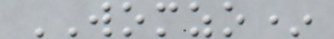WOMZO*
